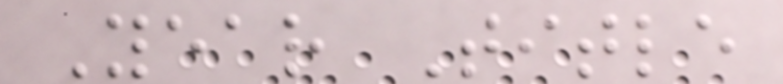Year Title
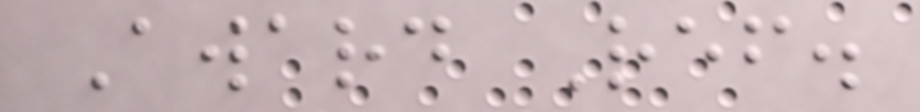Award Ref.
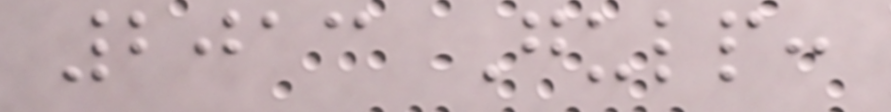2013 Gulp:
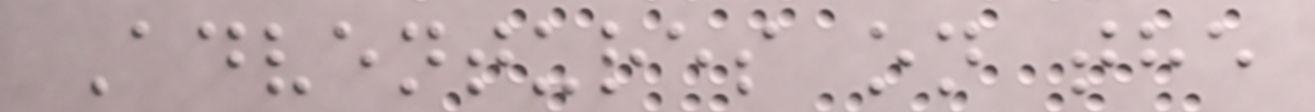Adventures on the
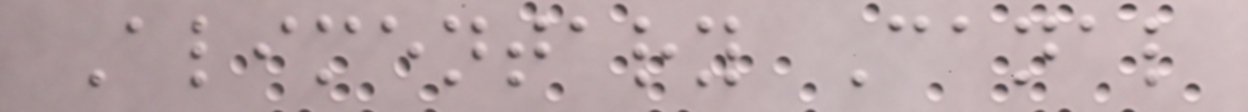Alimentary Canal
